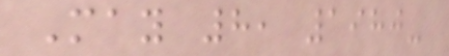May 8, 1980-
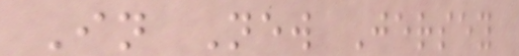In New Jersey
